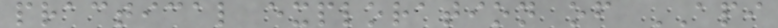practical exploration of API
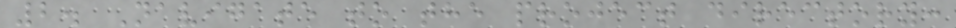2. Navigate to the project directory:
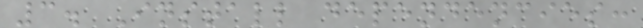3. Install dependencies:
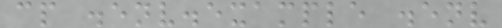cp .env.example .env
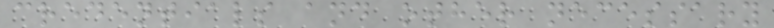credentials and other necessary
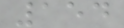154
